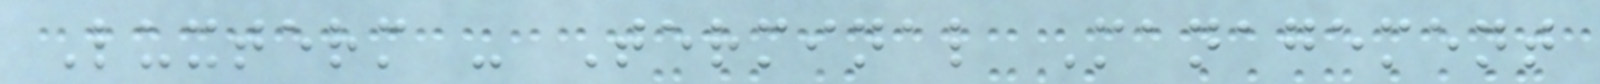Luxterm - Terminal Management
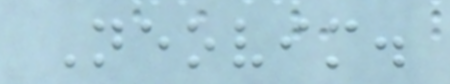Neovim.
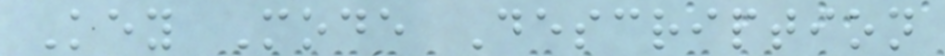Key Mode Description
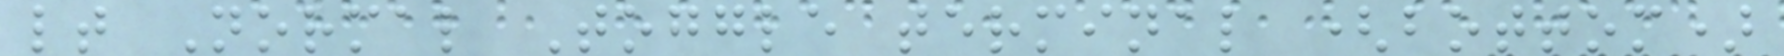lt Normal Toggle terminal (bottom)
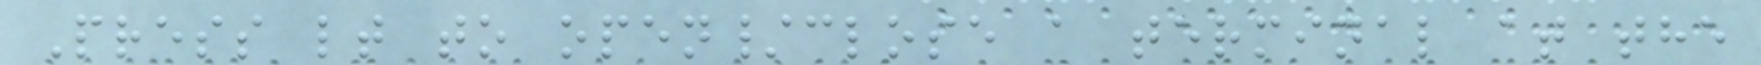Press lt to open/close a terminal at the
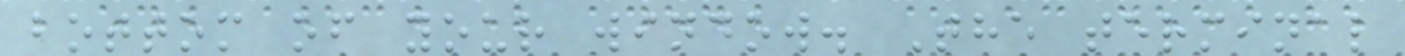bottom of your window. The terminal
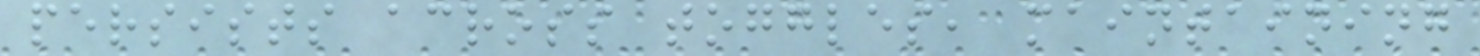persists across toggles, maintaining
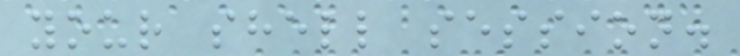your shell session.
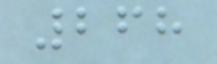268
